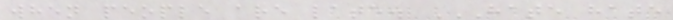when people are late. HATE HATE
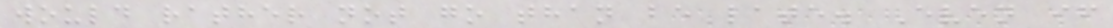would rather not go than be late. Even if
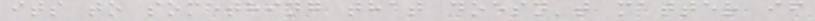its to something that doesn't matter if
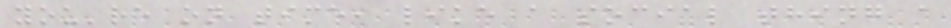you're on time, like a social thing a
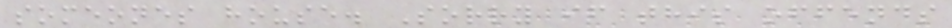someones house. Sorry if this offends
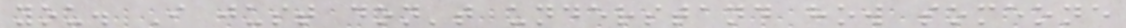you. I just don't understand how someone
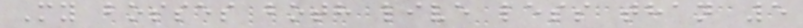My bosses both live less than 5
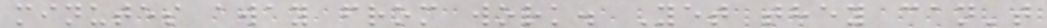minutes away from work. Yet they can't
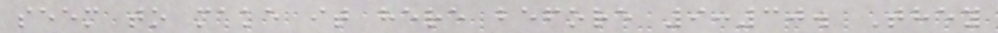seem to make it here before 9:30. They
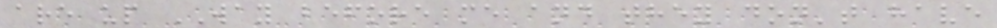are up WAY before me and they don't have
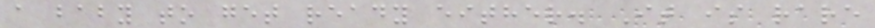a baby to get ready either. It is rare
